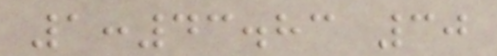1:43.83 30
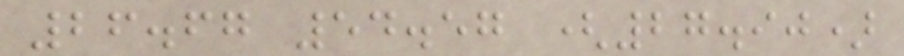26.67 54.57 (27.90)
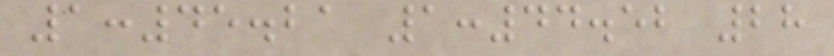1:45.21 1:44.52 28
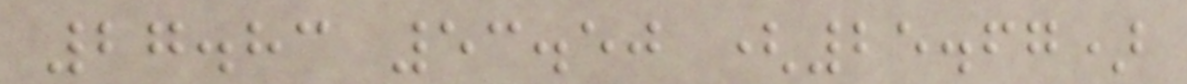27.83 53.50 (25.67)
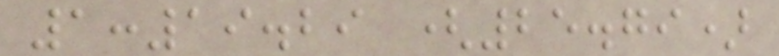1:19.29 (25.79)
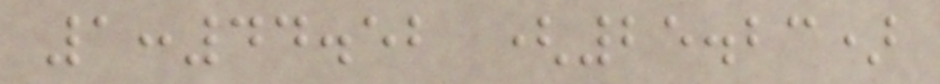1:44.52 (25.23)
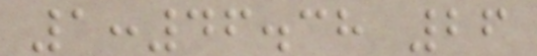1:46.38 26
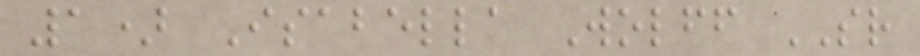1) Isabella Wolff SR
